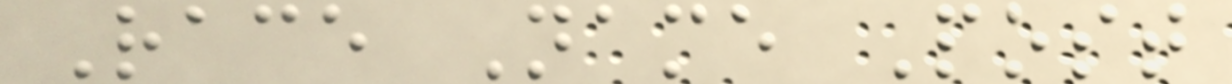Race Name Post
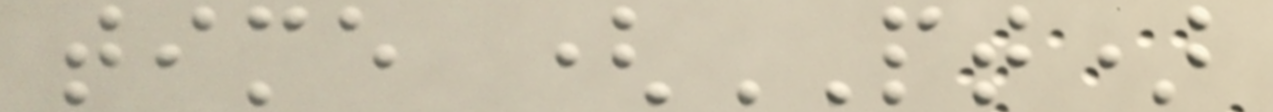time (PT)
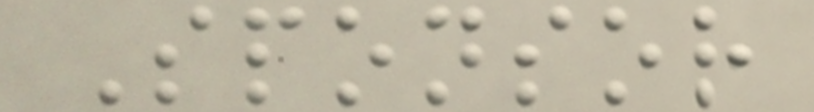Sponsor
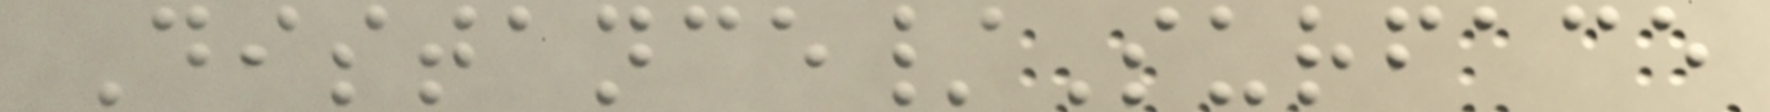Distance/Surface
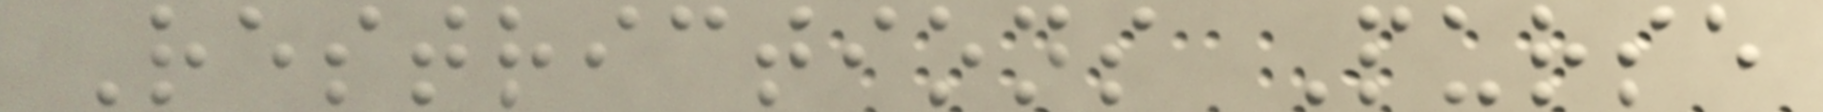Restrictions Purse
